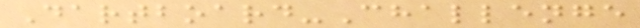Dartboard-Challenge
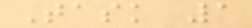Task 1
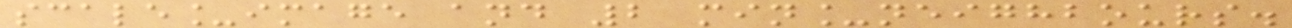scale_image and 2 min_neighbours.
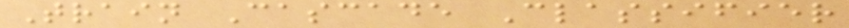Train Cascade Classifier
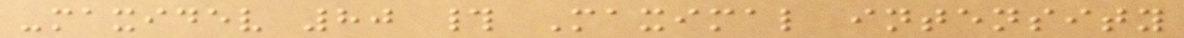-maxidev 80 # Maximal intensity
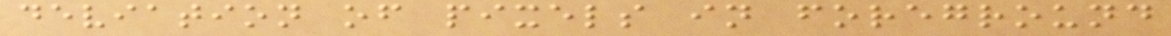deviation of pixels in foreground
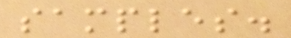samples.
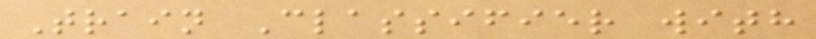Train Classifier with
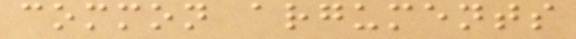common arguments
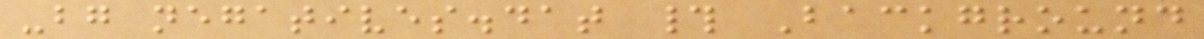-bg negatives.dat # Background
